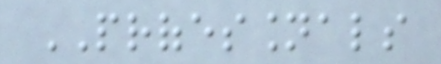PROFESSIONALS
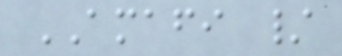AMAFI /
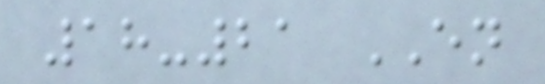18-21 EN
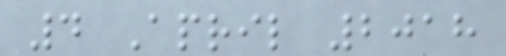4 April 2018
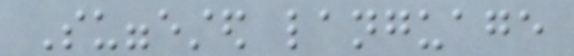Suggested language
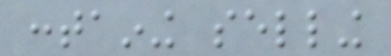containing selling
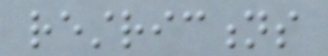restrictions
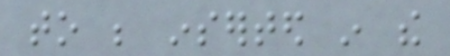to be inserted in the
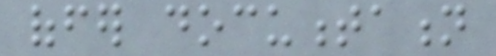offer documentation
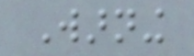Warning
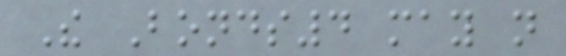The Bonds4 may not
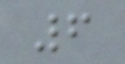6
